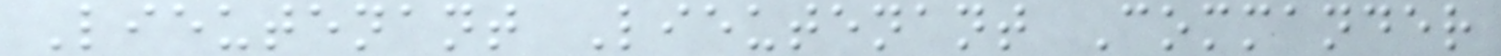Lieutenant Lieutenant Commander
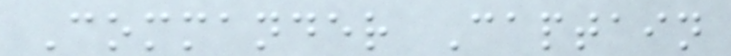Commander Captain
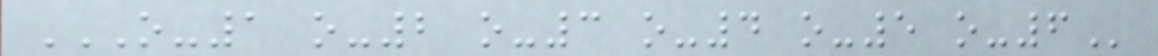O-1 O-2 O-3 O-4 O-5 O-6
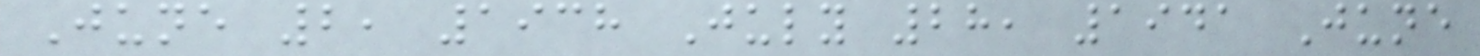June 2, 1938 July 28, 1941 June
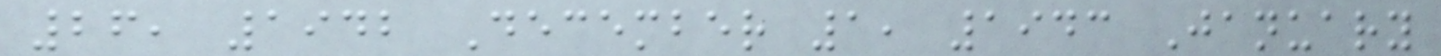26, 1942 December 1, 1943 January
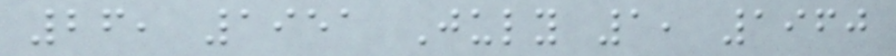26, 1951 July 1, 1960
